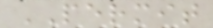PERMIT
